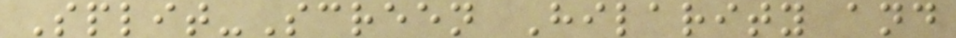Split-Screen Hilarity and
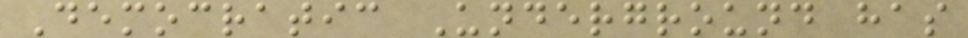Democratic Underground has
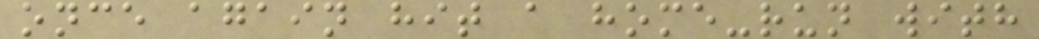once again hit a home-run with
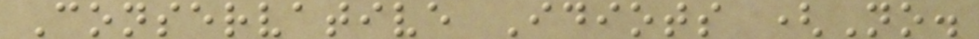Conservative Idiots (No.
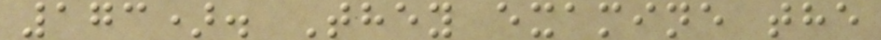173). They examine the
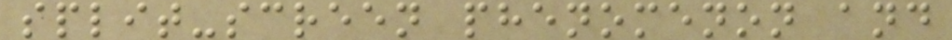split-screen phenomenon and
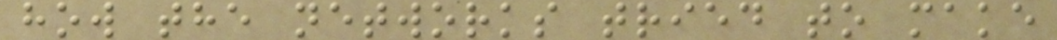how the networks tried to make
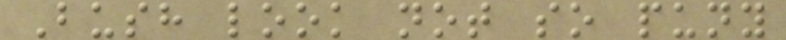Bush look not so puny
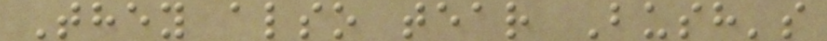They also tear Bush's
